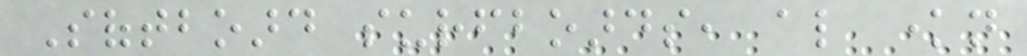Softboard surfboards, also known
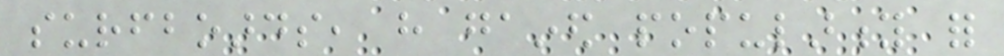surfboards, have gained popularity for
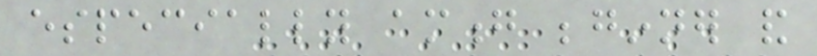especially among beginner and
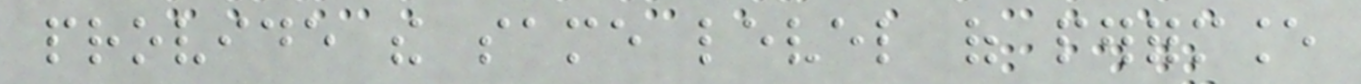provide the same level of performance
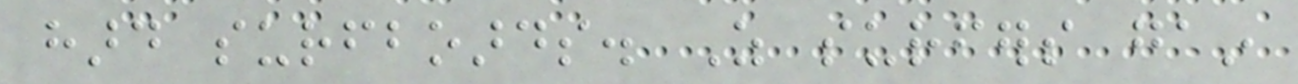hard surfboards. As surfers gain
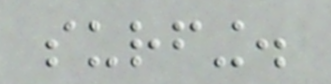surfing.
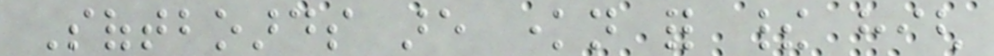Softboards are known for their high
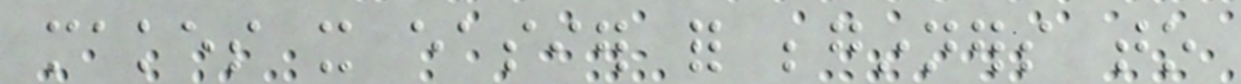makes it easier for beginners to
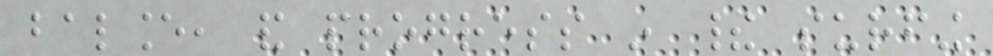balance, and progress in their surfing
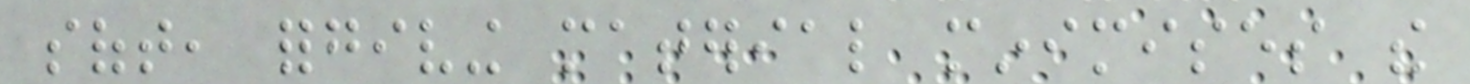soft, forgiving material minimises the
